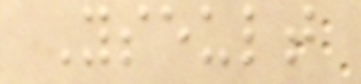Yseult
